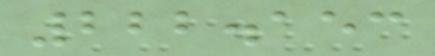222.153
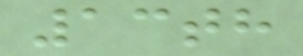13th
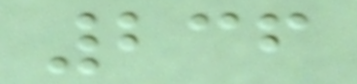236
